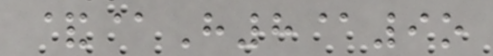&@H8@9o
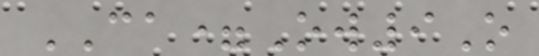CA=Ow9O
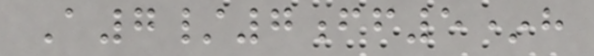A7/7ff5*h
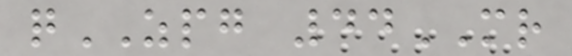qZPG 44MR
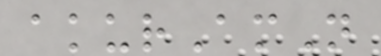akurAmN
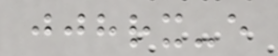jjhrx-e
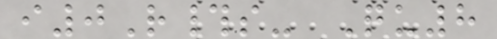i0R#s- Qu8
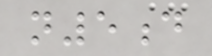n5d
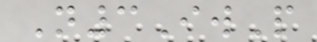N3IwP
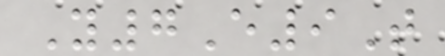Y7E9T
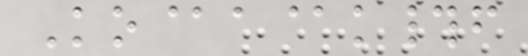Ko@a@k#f
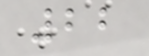22
